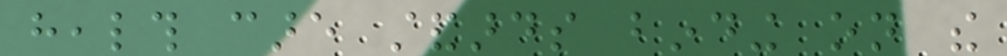health care standards binding on the
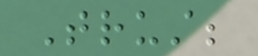Trust;
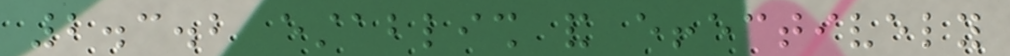2.3.2 establish and effectively
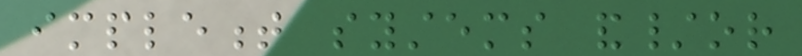implement systems and/or
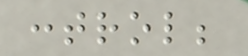control;
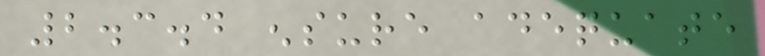2.3.4 ensure adequate
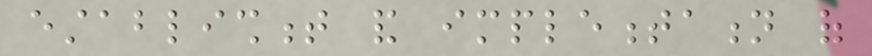establishment and implementation of
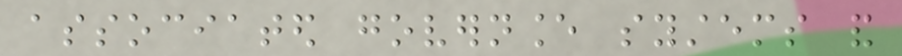associated governance systems and
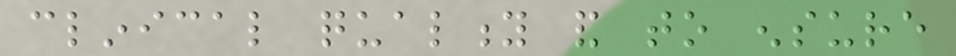clinical quality and to ensure
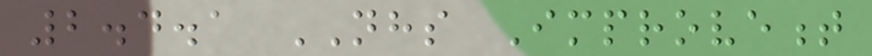2.4.1 NHS Improvement
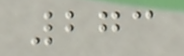273
